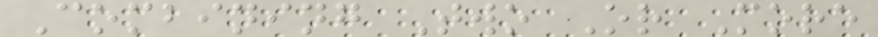Combining Two Or More
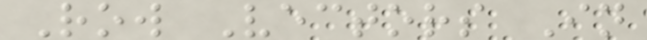Row Vectors In
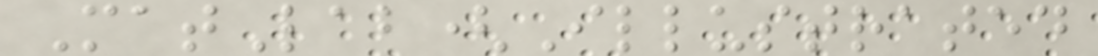MatLab(Illustrated
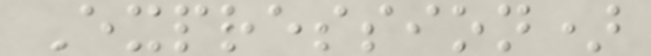Expression)
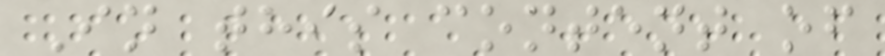In this content of
